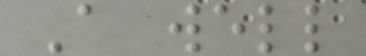A well
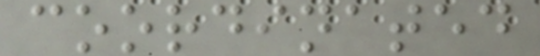coordinated
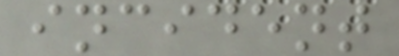incident
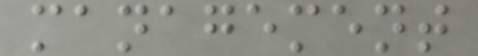management
